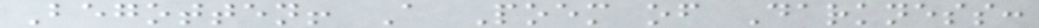Begotten! A Poem of Darkness:
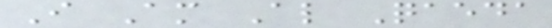I Am Al Qaeda
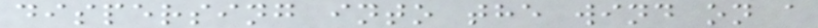dispersing into the wind on a
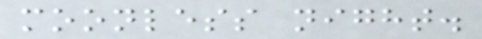moonless night.
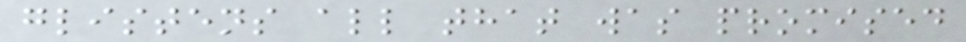glistens all that was promised
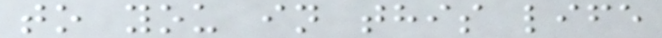to you in this life
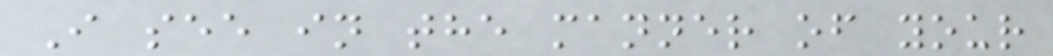I see in the manner of your
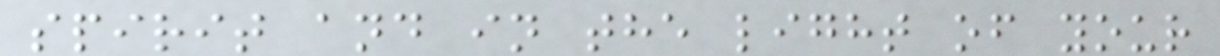spirit and in the light of your
